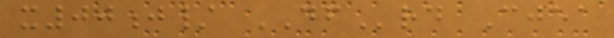x00j/ DFrd Cjea
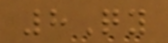8Qy
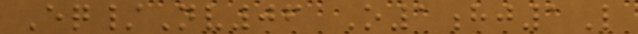Eq/Nv06 O1hj1L
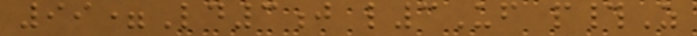99=Ld3j l3Uf p#Z
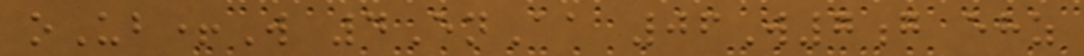oUb+W 4EnAa 06W7g ehz
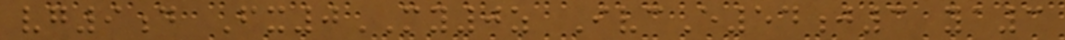vg9d Fx0MY0z IvcE54j3 ya3
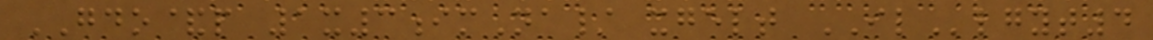GDO&p 1x3imNa/ xgelt ILlgyt4
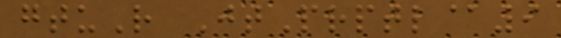gtuR JtPrptl@9
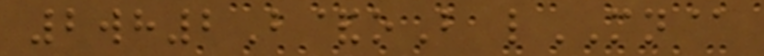2wh2B&oB lMN@
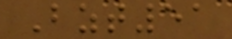Bzt51
